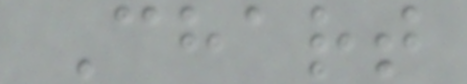Chart
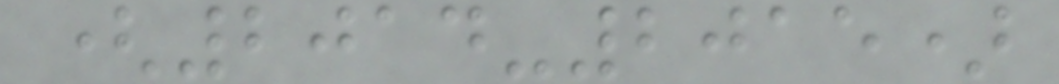(2014-2015)
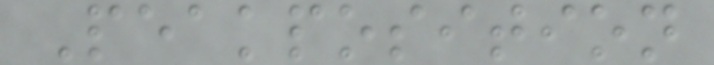Peakposition
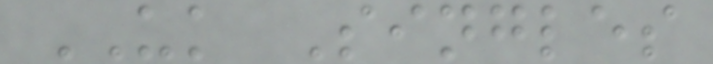UK Singles
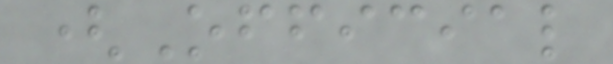(Official
